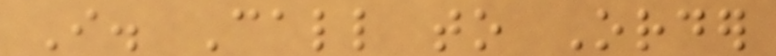I. Call to Order
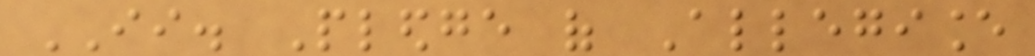II. Pledge of Allegiance
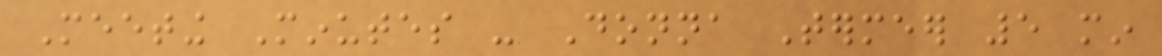Meeting Minutes - Donna Termeer 5 min
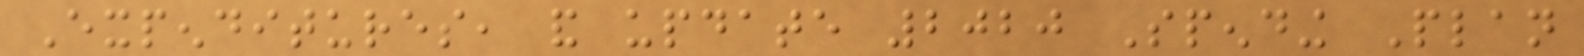Expenditures, and update 2020 Spending Plan
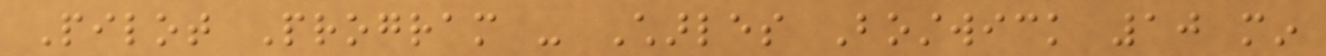Pilot Program - Charles Bostwick 10 min
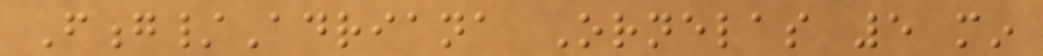Fong/Adriana Ornelas 5 min
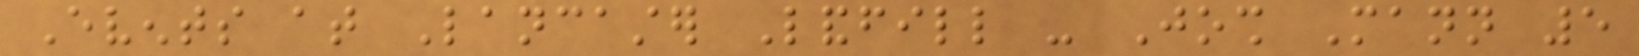Events at Lancaster Landfill - Josh Mann 5
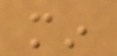min
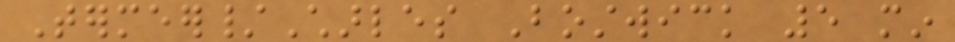Termeer/Charles Bostwick 5 min
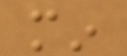min
